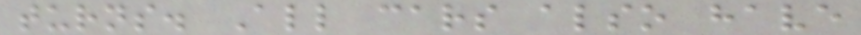turns. All cars also have
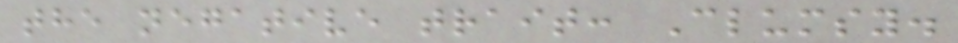the negative trait: Clumsy.
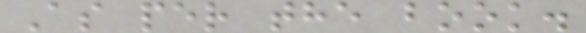As per the book.
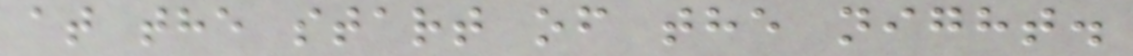at the start of the night.
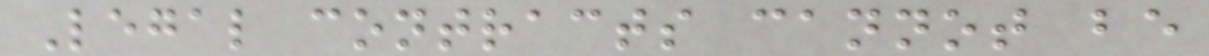Legal contracts cannot be
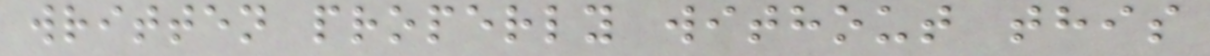written properly without this
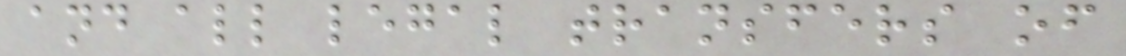and all legal transfers of
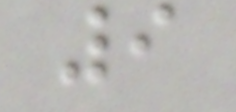9
